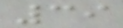39
